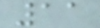11
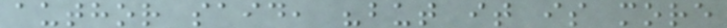author said, "but it is more
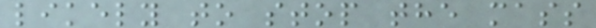likely to stop the mass
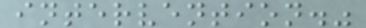intervention."
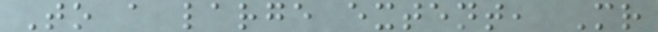To a large extent, Mr
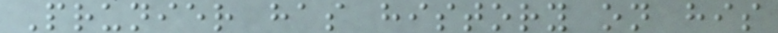Prunier has history on his
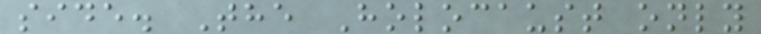side. The Holocaust only
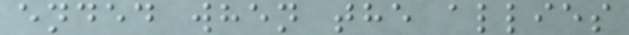ended when the allies
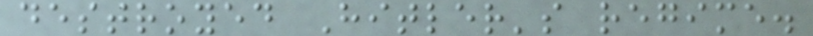destroyed Hitler's regime.
